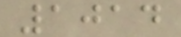1014
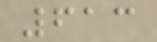613
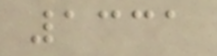1331
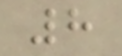8
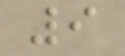9
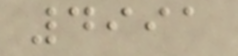4991
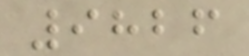9826
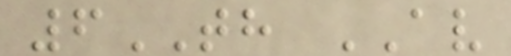6TH AV
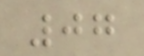07
